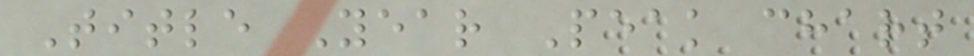Title Year Peak chart
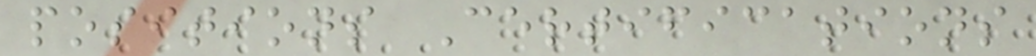positions Certifications
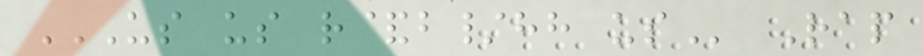US US R&B/HH US Rap
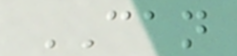CAN
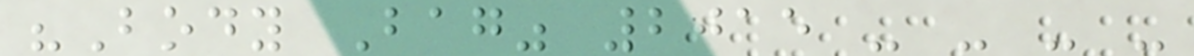"Body Bag" 2015 - - - -
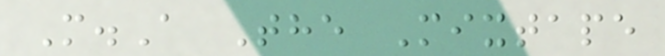M.A The Mixtape
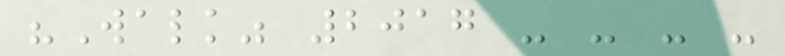"Walk" 2017 - - - -
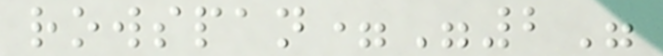rowspan="2"
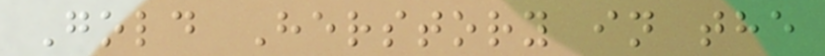Gold Herstory in the
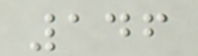146
